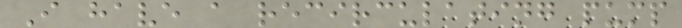I have a recirculating pump
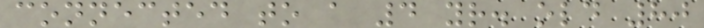connected to a 4 yr. old 80
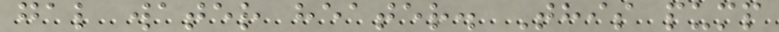gal water heater. This pump
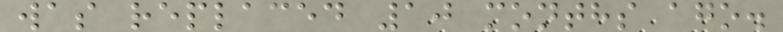was replaced 10 months ago.
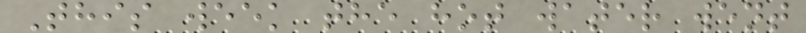This week the hot water went
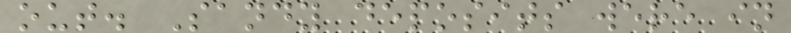out. Sandy deposits were in
